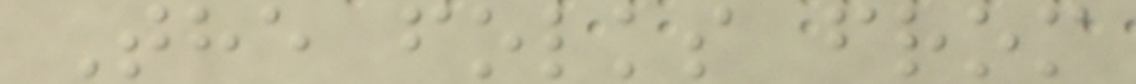The folks from
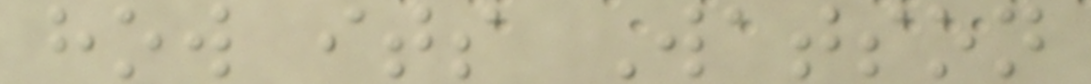how its Watson
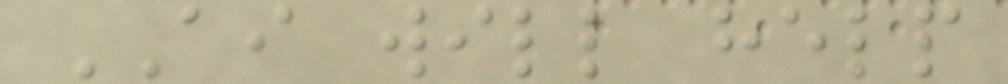AI will help
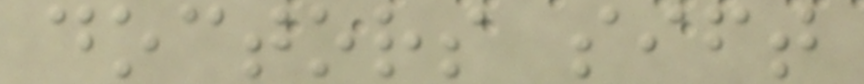doctors sift
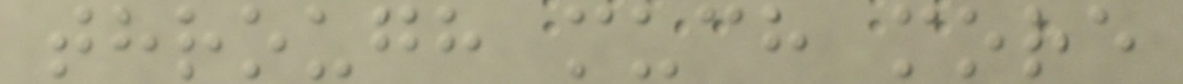through much more
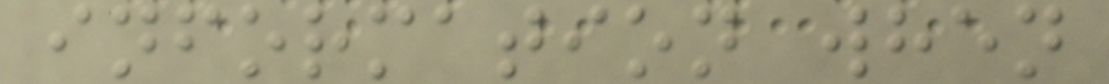information when
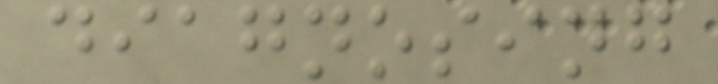diagnosing
